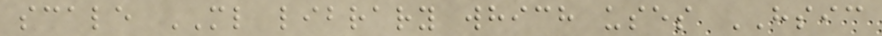scale ML library which uses HSIC
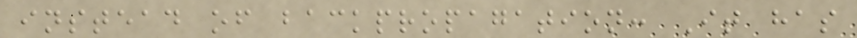instead of backpropagation: It has
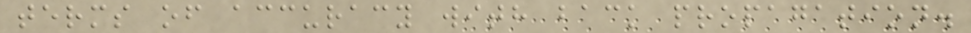terms of accuracy with back propagation.
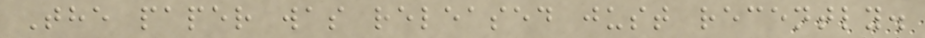The paper was released just recently.
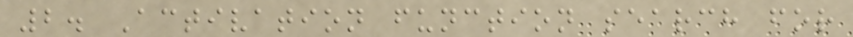2. Activation function search for
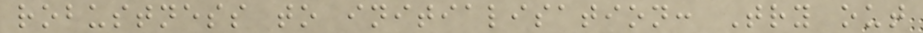robustness to initialisation: Try out
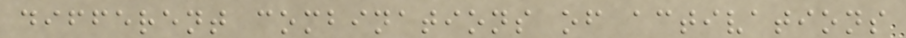different combinations of activations
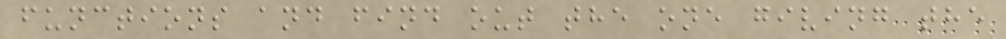functions and find out the one giving the
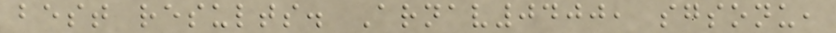best results. Arnav0400, sgsonu,
